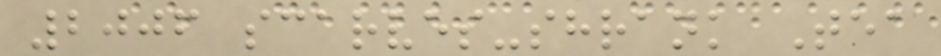2006 scarves-shrank Tea
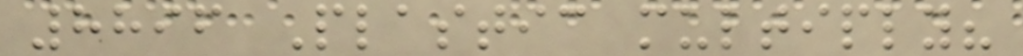8896 Plastic multiply?
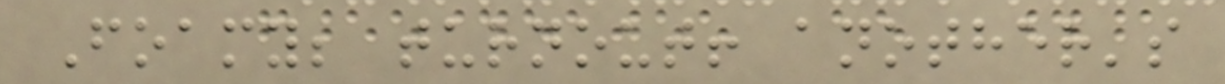Foamy; turnout! another's
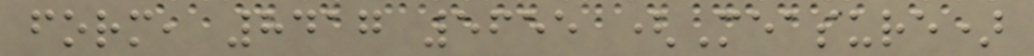form, 8417 5655 (Measure)
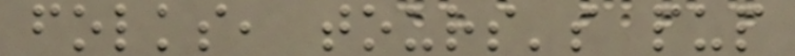folks, tours's pup
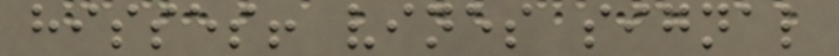hisses! vines signal
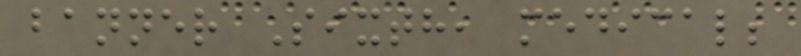banner Sixth, medical;
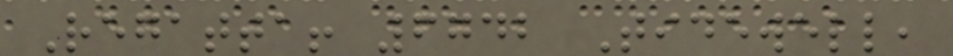Regatta! 6742 Tidewell,
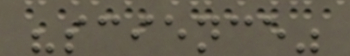"science"
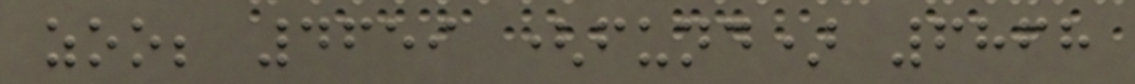zoo; 4659 (fund) 6868
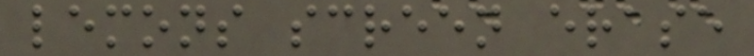lemons screen erase
